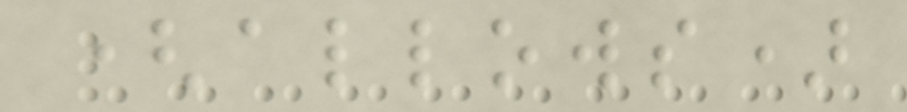(allows)
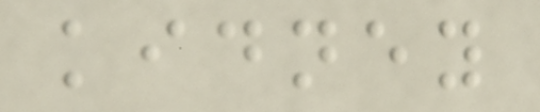kidney
